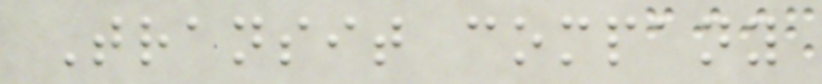Transit company
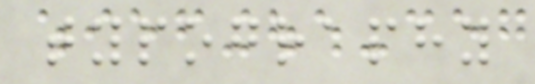typography
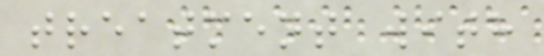treatment with
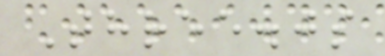Three.js
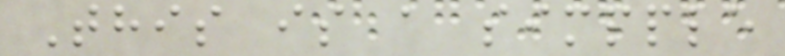This is a simpple
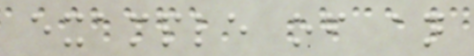example of an
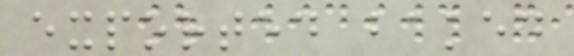exported baked
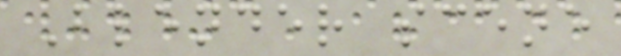Blender scene
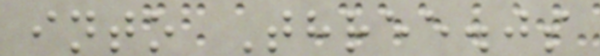into Three.js
